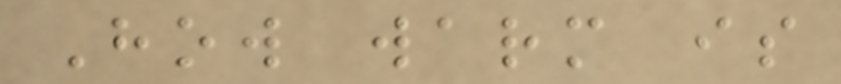How warm is
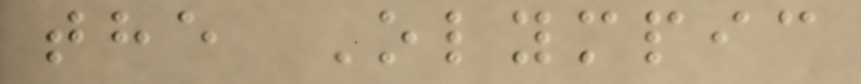the Olympic
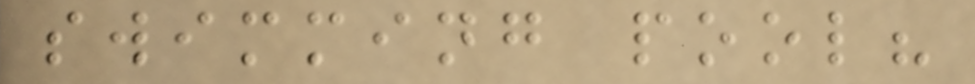swimming pool?
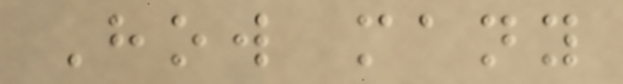How many
